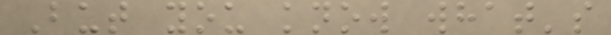But you know what's
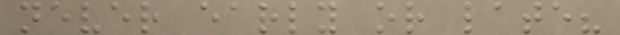never early or late?
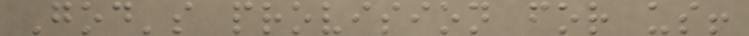God's provision for us!
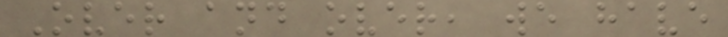Over and over, we have
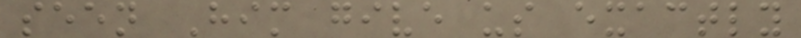seen Him give us exactly
